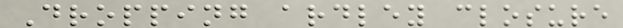Dropping ardley closure
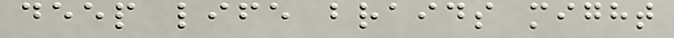deep life braids might
